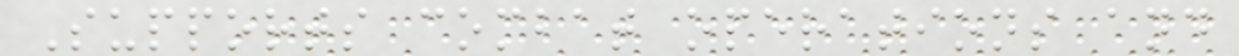Supports combat operations and
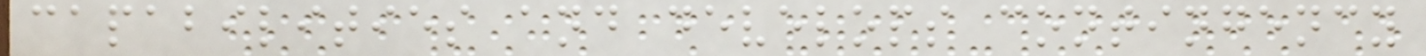capabilities and develops contingency
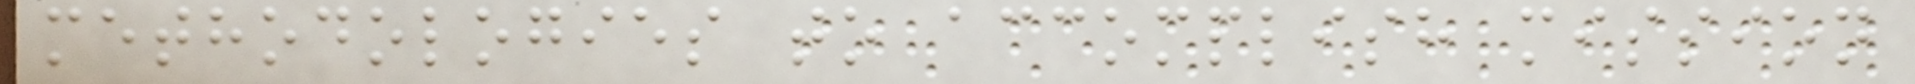methodologies to accomplish mission
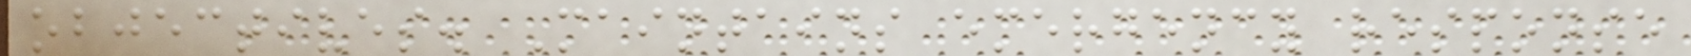objectives. Maintains emergency response
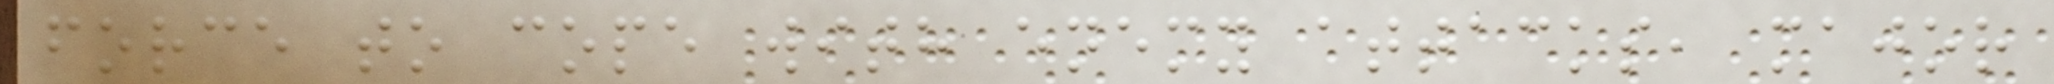force to cope with enemy attacks, major
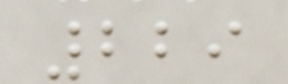229
